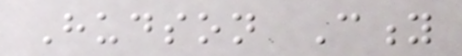Hudson City
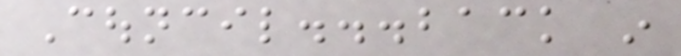Council...back in
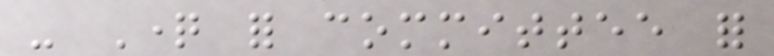- Question for committee for
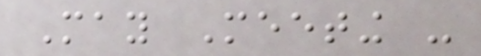May Meeting -
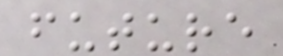future
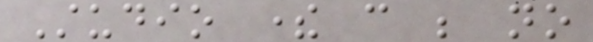Studio there can be no
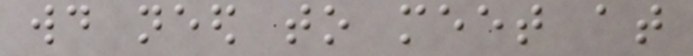would need to meet at
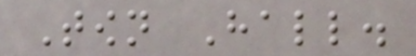Town Hall.
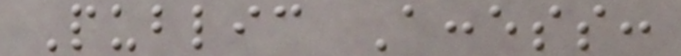Public Access:
